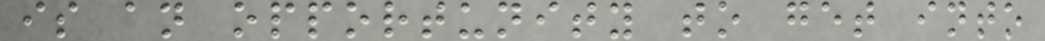is an opportunity to get into
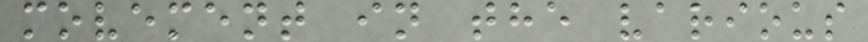movement in the various
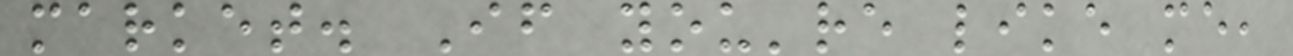market. If you're like me,
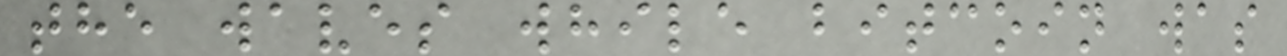the waves while bitcoin was
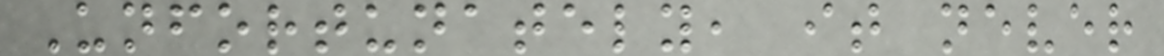Unfortunately, it never
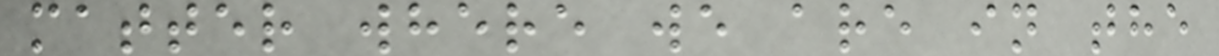matter where we are in the
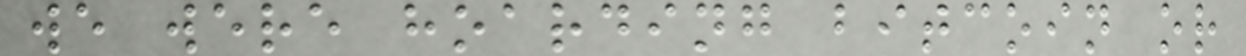we were hoarding bitcoin or
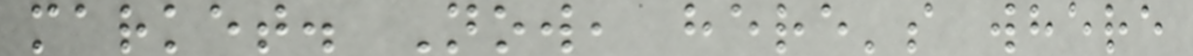market. Now, here's where
